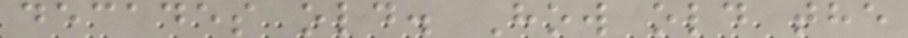decades old. How old the
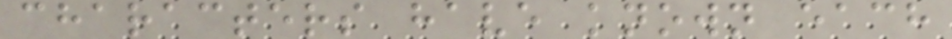characters have known each
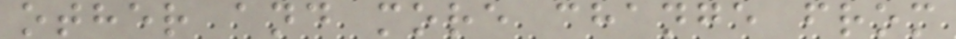other and more change from
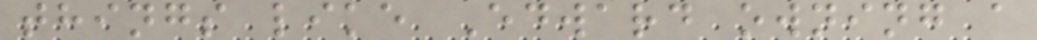things like Edward owning a
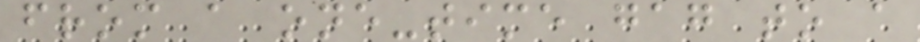from a one-time gag to a
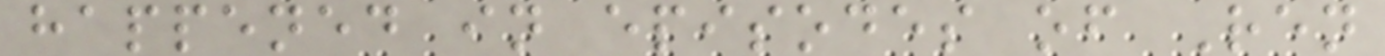happened in episodes of Ren
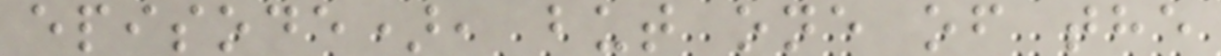episode), but one of the
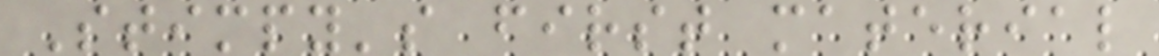Stimpy's first material
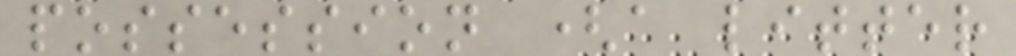possession (a litter
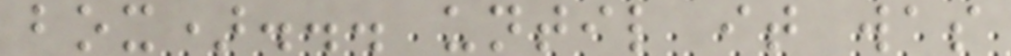box)... until it was
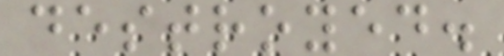destroyed.
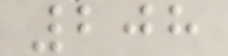208
